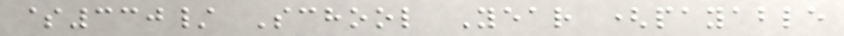$330/ School Year (payable
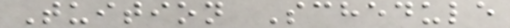Tuition Schedule
